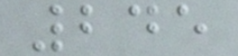245
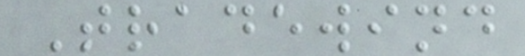Tradewind
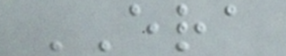ERA
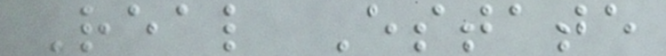Real Estate
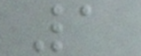1
